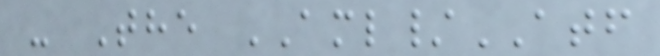- The AML/ATF
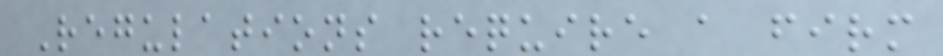Regulations require a firm
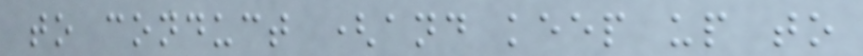to conduct (and keep up to
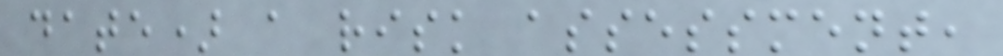date) a risk assessment,
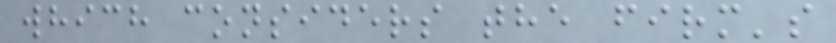which considers the firm's
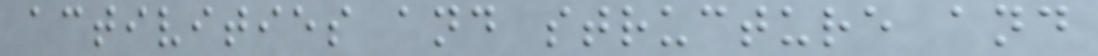activities and structure and
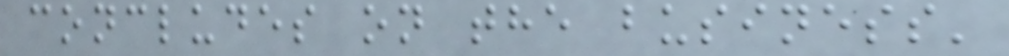concludes on the business'
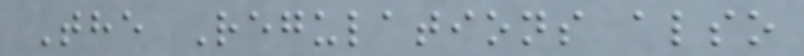The Regulations also
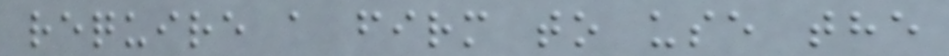require a firm to use the
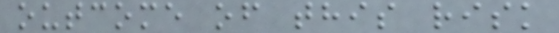outcome of this risk
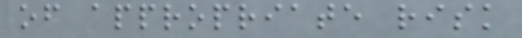of appropriate risk
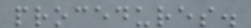procedures.
